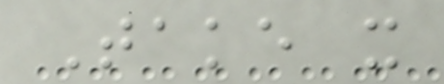Take it
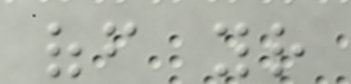off your
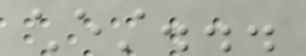chest...
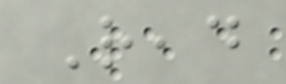Read
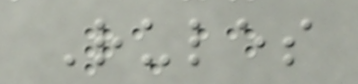Rules
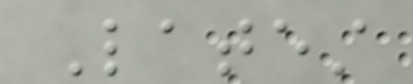Latest
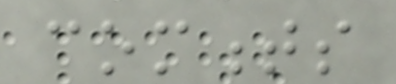comments
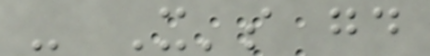- It's good
